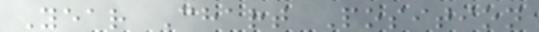Year Chart Position
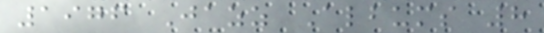1976 Jazz Albums 8
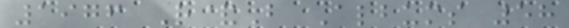1976 R&B Albums 58
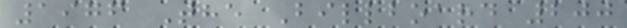1976 The Billboard 200
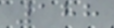188
